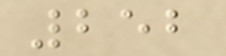252
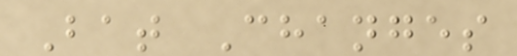Bat Changes
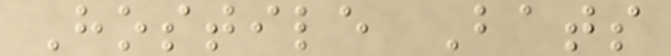Hostile Bats
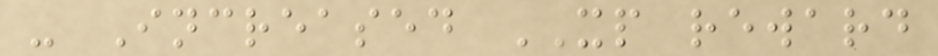- Increased XP reward
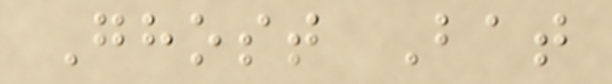Ghost Bat
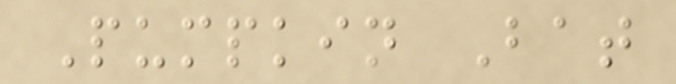Pumpkin Bat
